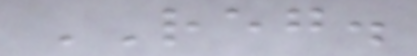REG.
